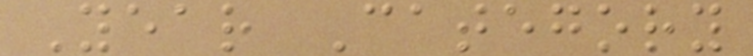Year Category
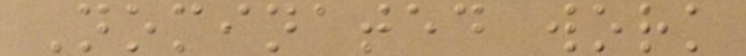Nominated work
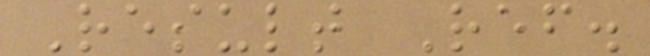Result Ref.
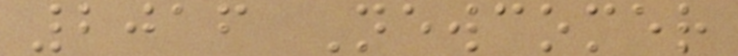2016 Newcomer
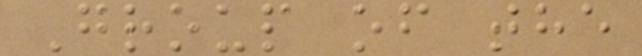Group of the
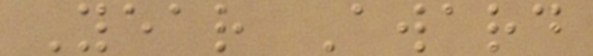Year Award
